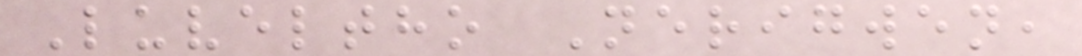Luveltho Nerigwen,
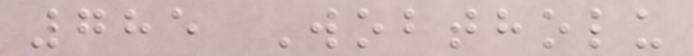785 Wobtholu
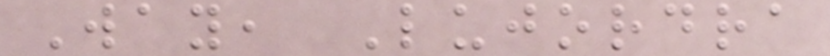Way, Lujordra
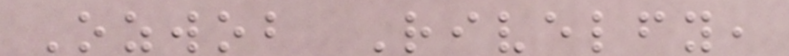Ozwob Rivelfy,
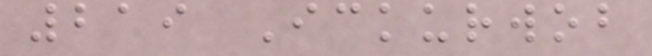219 Ickurwob
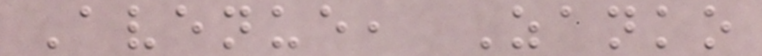Avenue, Zanko
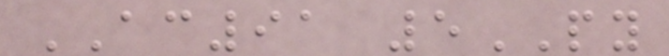AC91 5PY
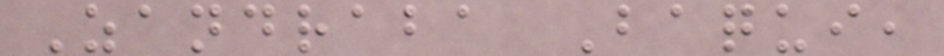Zandraba Baqui,
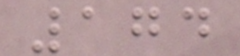174
